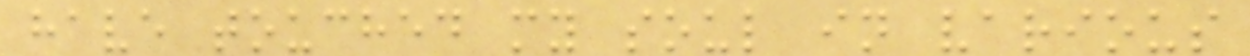have touched my soul in various
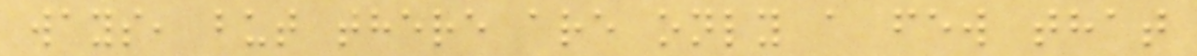ways, but there are only a few that
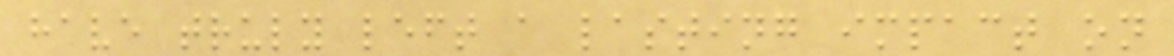have truly left a lasting impact on
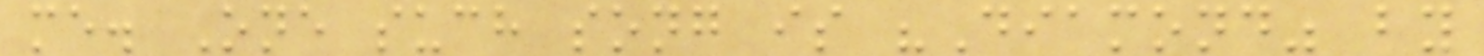me. One such song is "Diamond" by
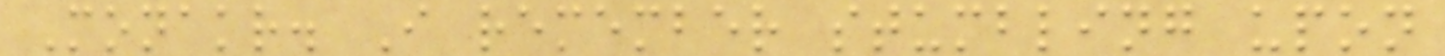Monakr. I remember stumbling upon
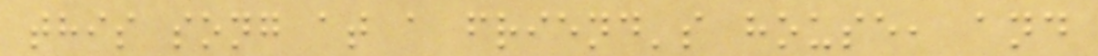this song at a friend's house, and
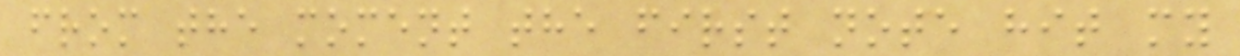from the moment the first note hit my
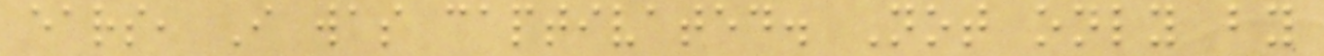ears, I was captivated. Not only by
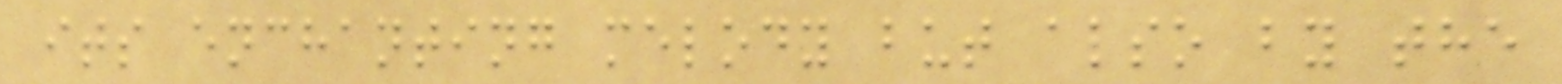its enchanting melody but also by the
